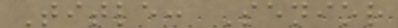Title: Senior
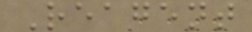Reagent
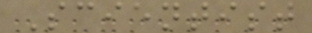Scientist
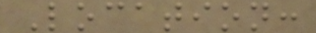Location:
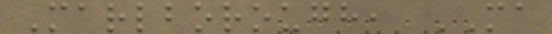Marlborough, MA
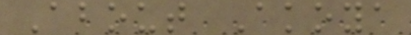About Akoya
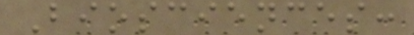Biosciences:
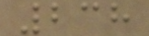238
